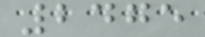2475
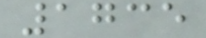1735
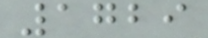1729
